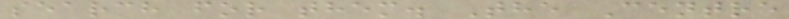search for them. The Centre
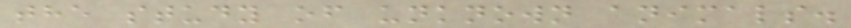the study of unknown animals.
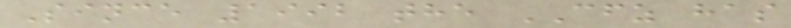Since 1992 the CFZ has
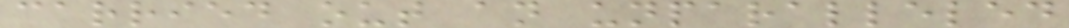carried out an unparalleled
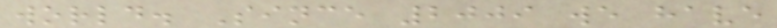world. Since 2009 we have
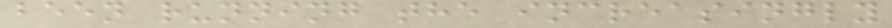been running the increasingly
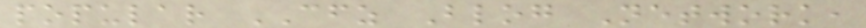popular CFZ Blog Network,
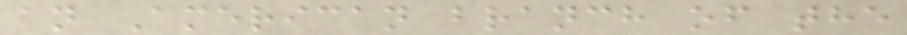an American branch of the
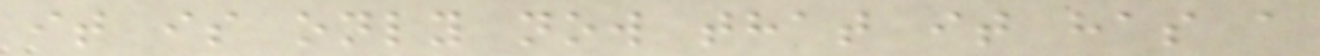it is only now that it has a
